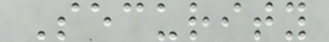Security
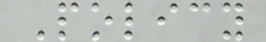Policy
